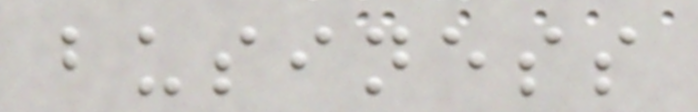business
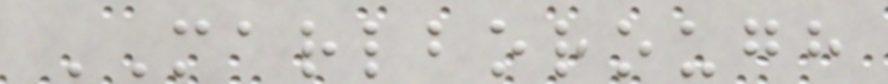MARLBOROUGH
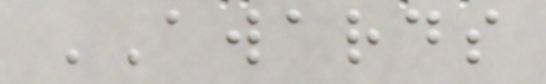AWARDS
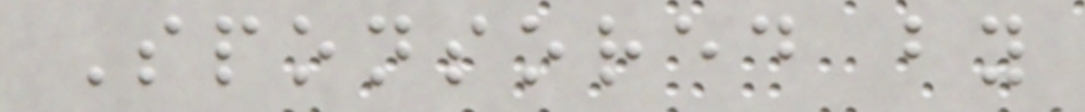Sponsored by
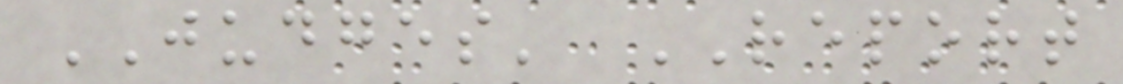JUDGES' REPORT
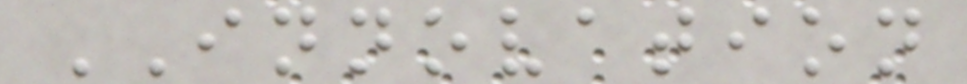INNOVATION
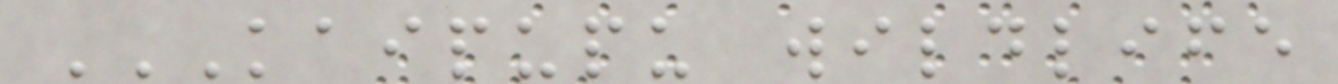KAIPUPU WILDLIFE
